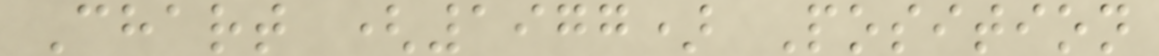Chart (1977) Position
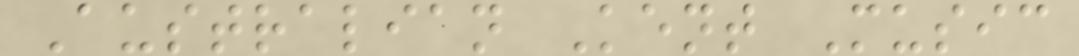Australian Kent Music
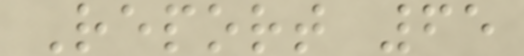Report 65
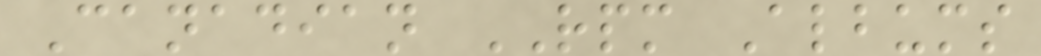Canadian RPM Albums
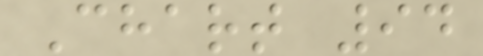Chart 94
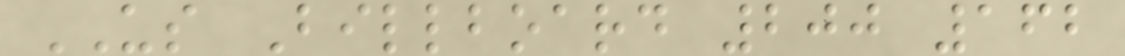US Billboard 200 162
